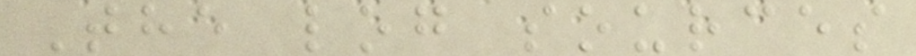The log sources
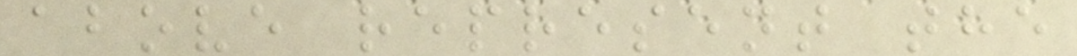above represent the
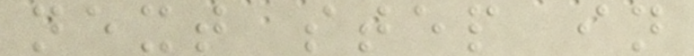next step in
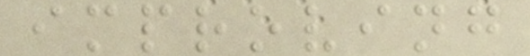improving
